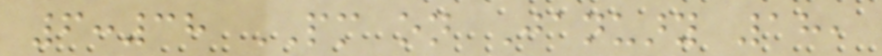6:38 PM on January 18,
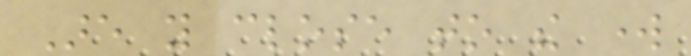Are you close to the work
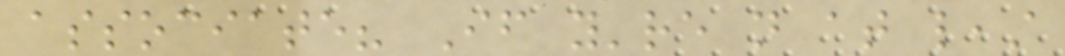associate? If you're not at least
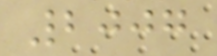2007
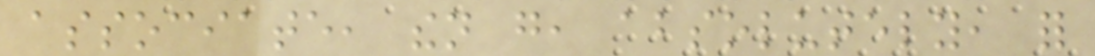associate, then go, absolutely, for
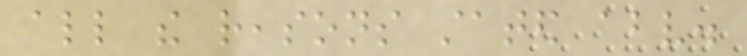all the reasons stated above.
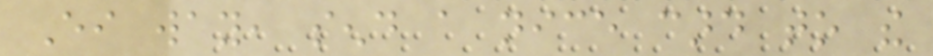Either way, send a nice card to the
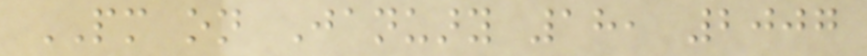PM on January 18, 2007
